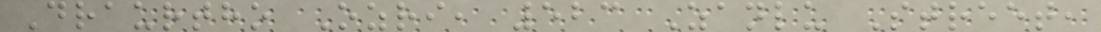Draurtho Ozri, 523 Zanlu Street,
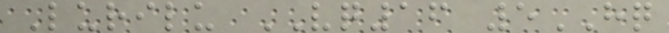Lurilu VQ16 5HQ
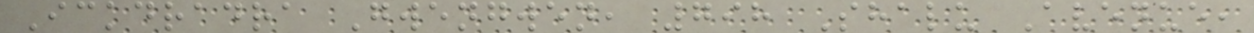Ickdradra Gwengwen, 798 Shalu Avenue,
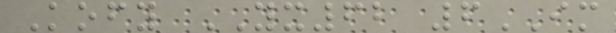Kofy YX62 6IM
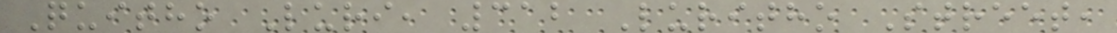Quitho Luri, 312 Luritho Street,
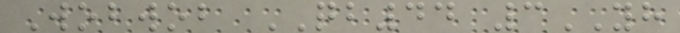Wobwob QB44 3YH
